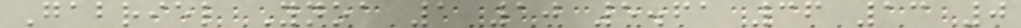Gabriel Ynoa 1 10 5.61 36 13 0
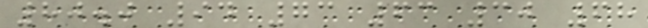80.0 94 73 63 30 68
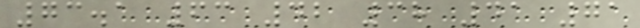73.1 63 42 38 41 71
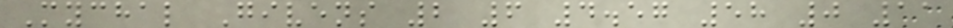Mychal Givens 2 6 4.57 58 0 11
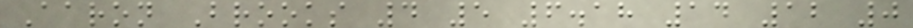Aaron Brooks 4 5 6.18 14 12 0
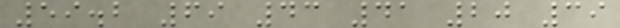59.2 69 43 41 20 39
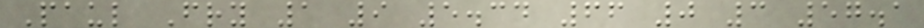Paul Fry 1 9 5.34 66 0 3 57.1
